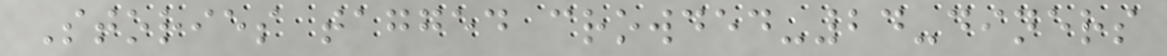Stories tagged crowded-24-diners
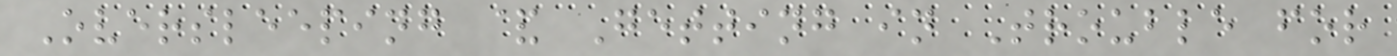Oversleeping & Getting in Trouble for
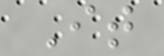It
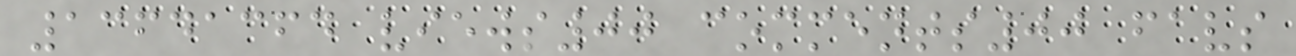13641364 views00 comments00 favs
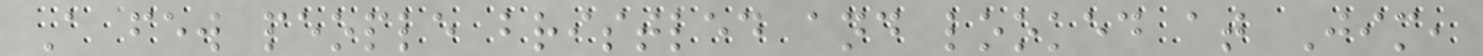A few people bristled and looked at Jim,
